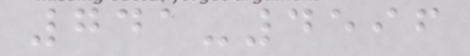741-4596
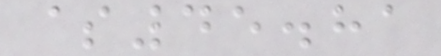$45.81
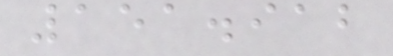151.912
